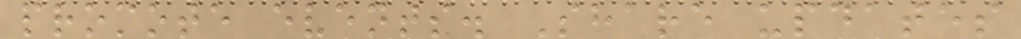promote events. Share updates
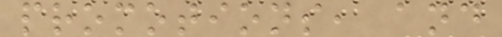promotions, and
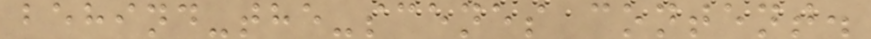behind-the-scenes content.
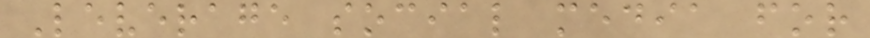Leverage social media for
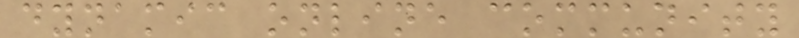dynamic online community
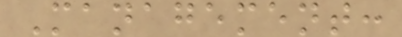Management:
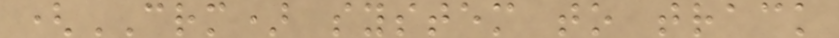(CRM) system to track
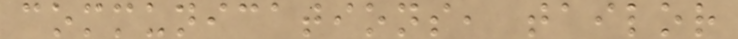communications, tailor
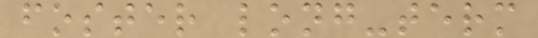foster long-term
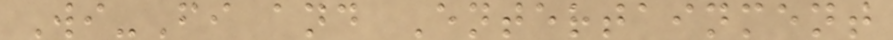Wi-Fi and Entertainment
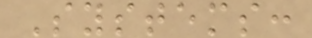Systems:
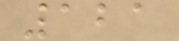121
